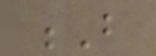B
